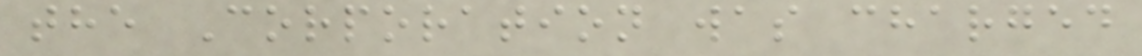the Corporation was charged
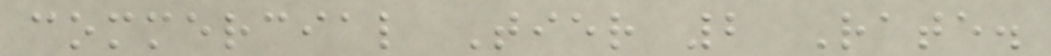commercial Tier 2 Rate.
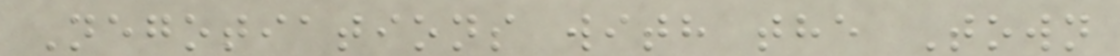Negotiations with the Town
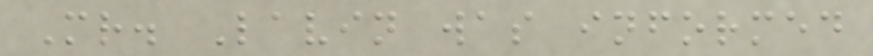Mr. Lavin was informed
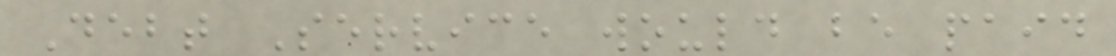Debt Service would be paid
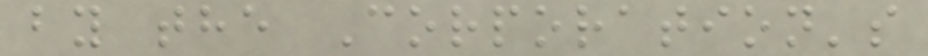by the Corporation's
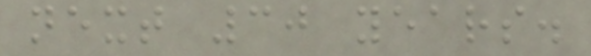next 30 years.
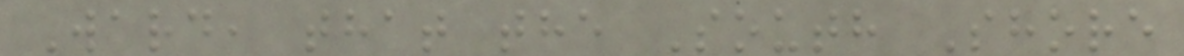Ward, that the South Shore
